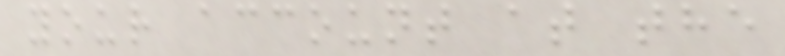your account at the
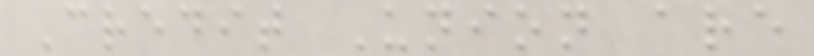Credit Union are
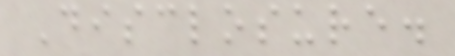Disclosure.
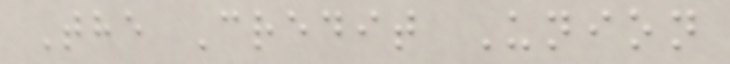The Credit Union
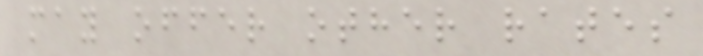may offer other rates
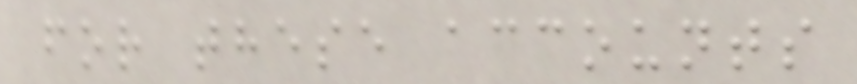for these accounts
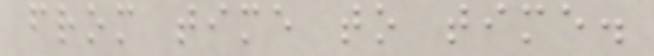from time to time.
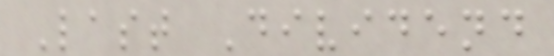Last Dividend
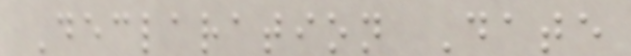Declaration Date
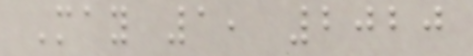May 1, 2020
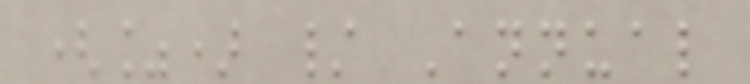(%) / Annual
